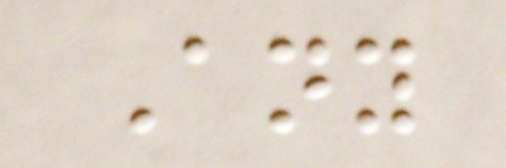Any
